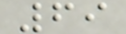69
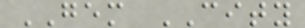GEM CITY
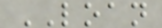LOAN
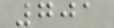701
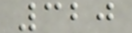320
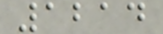1214
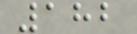182
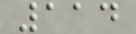114
